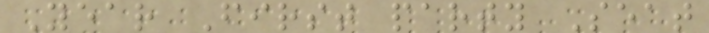Year First party Seat
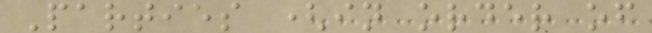Parties (in order of
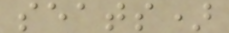seats)
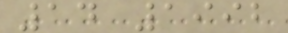14 1992
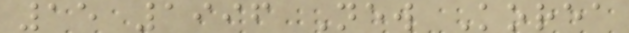15 1996 New Korea
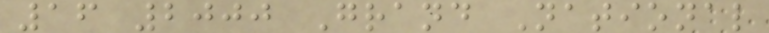16 2000 Grand National
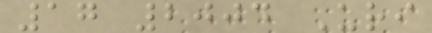17 2004 Uri
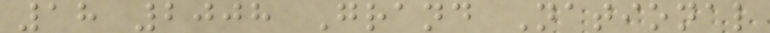18 2008 Grand National
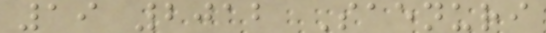19 2012 Saenuri
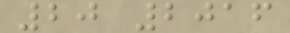20 2016
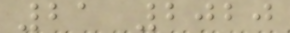21 2020
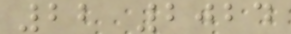22 2024
